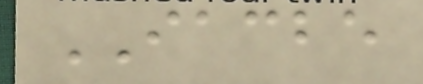IACBE
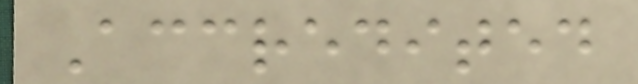Accredited
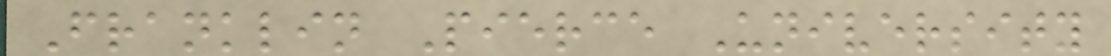Franklin Pierce University
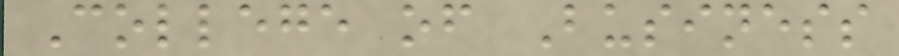College of Business
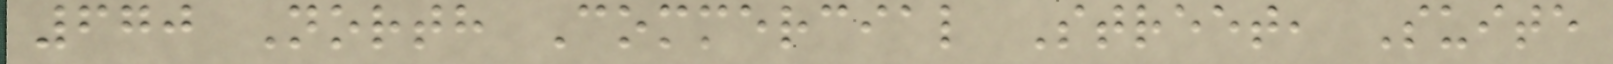670 North Commercial Street, Suite
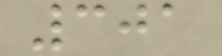301
